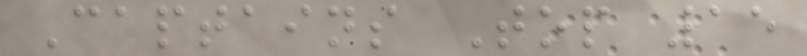Captains Top 15
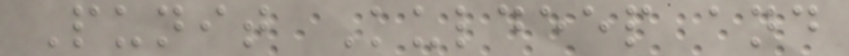Punit Kuldeep and
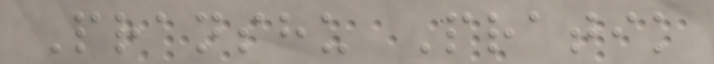Pranshu Pratik
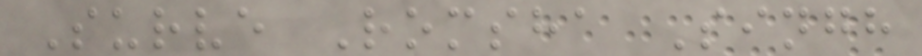Surve Romsha Singh
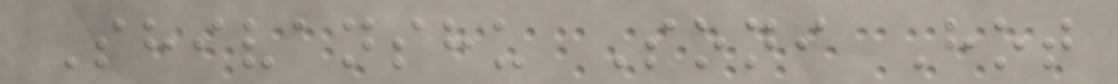Shivanshu Soni Hot
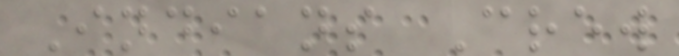Indians Crew
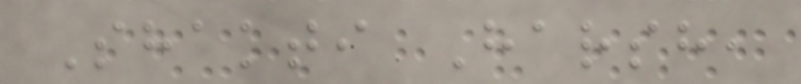Shakti Harsh,
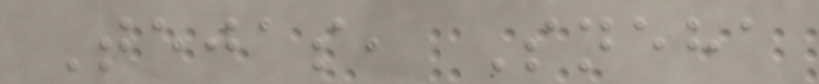Tejas, Sneha
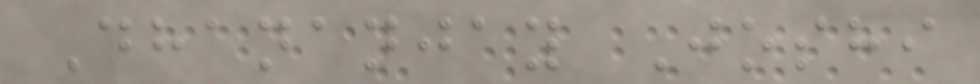Dhananjay Joshi
